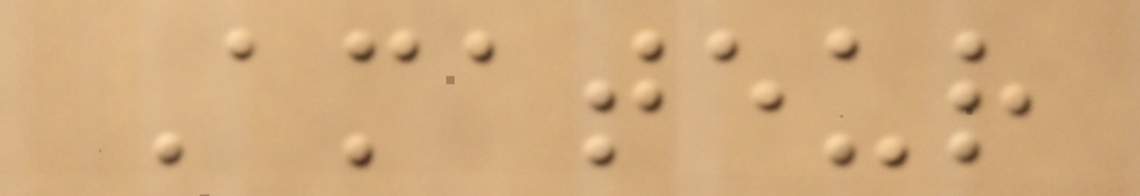Amateur
